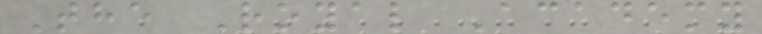The Royal Academy
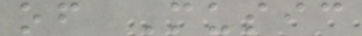of Music
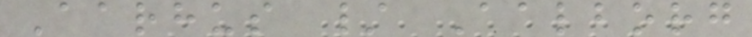Aarhus / Aalborg
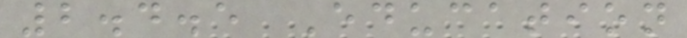2.4.5 Education
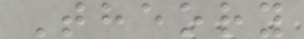Theory
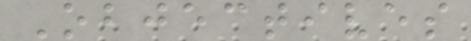Objectives
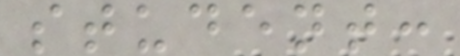student:
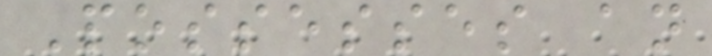Possesses an
